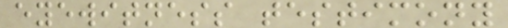eyewitness testimony
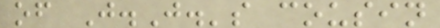of J.J.'s cousin
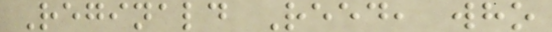Reginald Reed, who
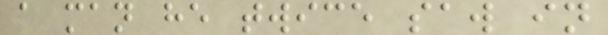a man he twice saw in
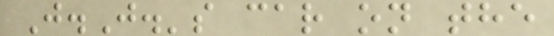J.J.'s car on the
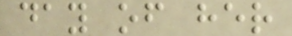day of her
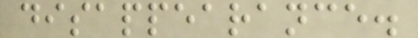disappearance.
